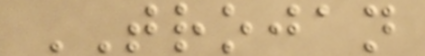TROJAN
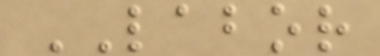LABOR
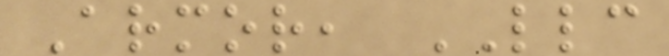Armor, LLC
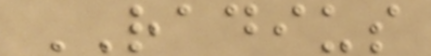RADIUS
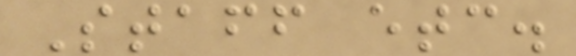Staff etc.
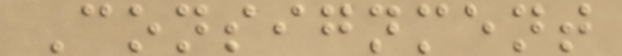Consignment
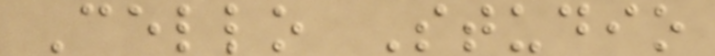Cello Studio
